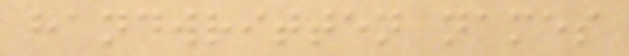handwritten names
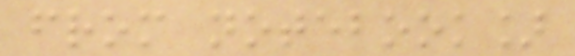from notebook]
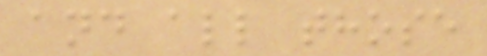and all those
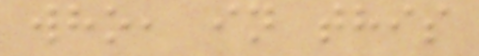who, in this
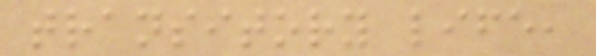transitory life,
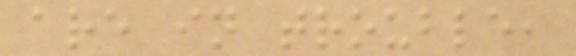are in trouble,
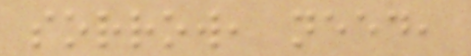sorrow, need,
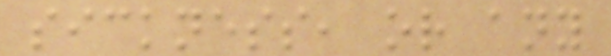sickness, or any
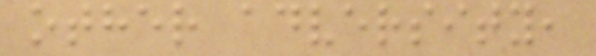other adversity,
